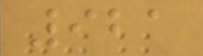921
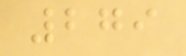279
